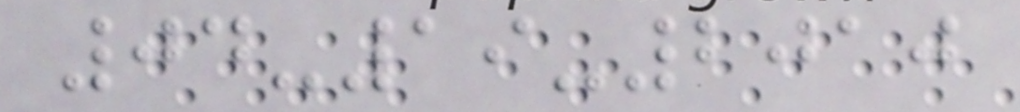04-19-2010
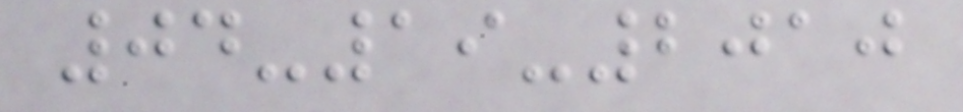04-19-2010
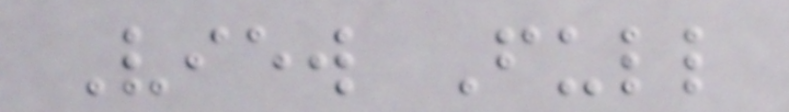View Full
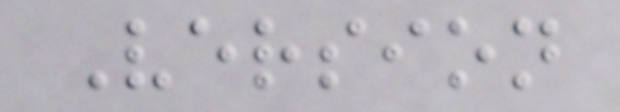Version
